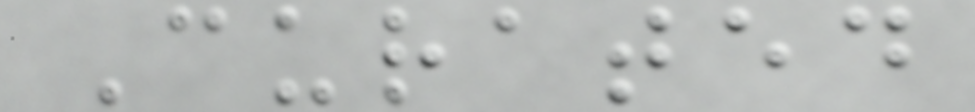Curated
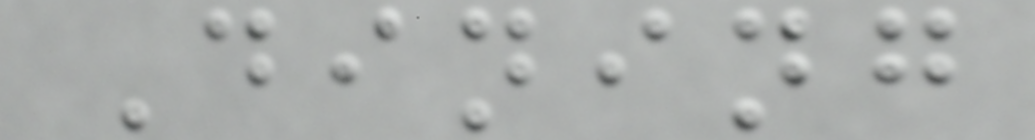Dining
